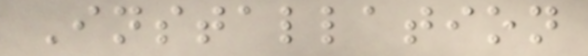Installation
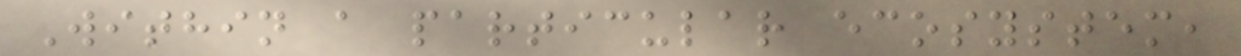Within a particular ecosystem,
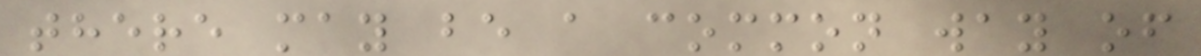there may be a common way of
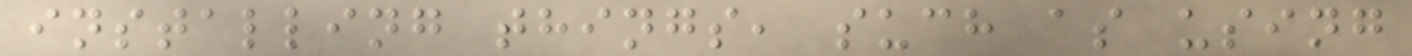installing things, such as using
